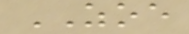ZOE
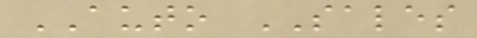AUTO SALES
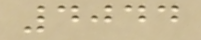4044
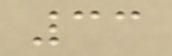33
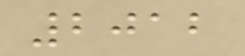2012
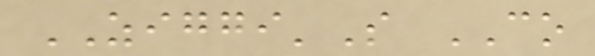ZIGGI'S CO
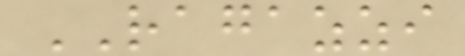RAGAZZI
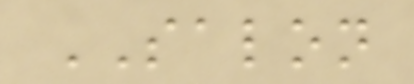SALON
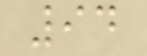94
